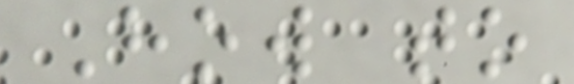How to
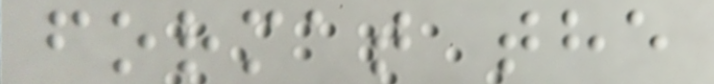format the
